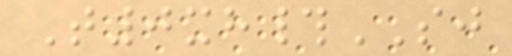T0xh#SJ
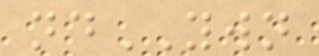ndYWN
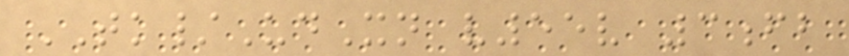TK/UdXn v55v 3fb
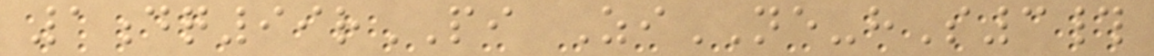1dq99rPI ZiNE-hS3#
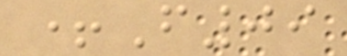+F09
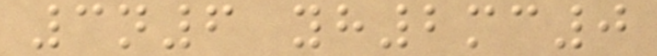3n6 yh2mc0
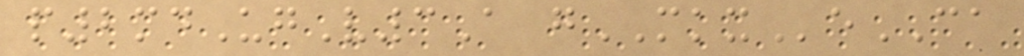p2mdUgV3A gMKXeCA
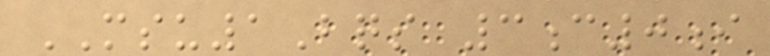MSU1Bqs 3c0i
